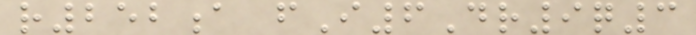r252a fI6Dr9q3
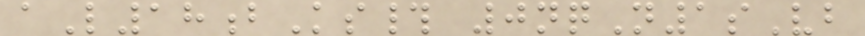aL18bKs# 0nqN1sVb
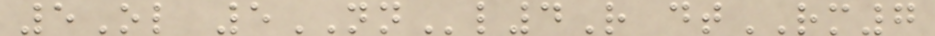5Ol 5NNl4R dtRM7
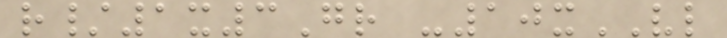r/1x3Gr -10xVL
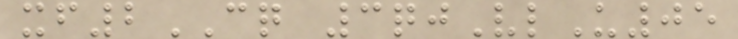xf2CQ 3qjVlU05
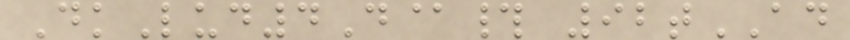DkLud4D@# 92tAD
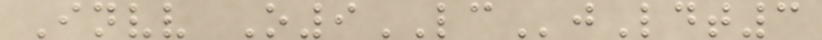Invv O9LCjLdt3
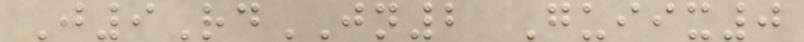J9RdJN2 Guiix0
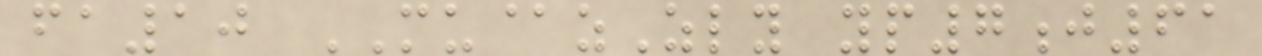fa10 MU@zZly yp7j61
